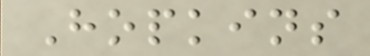Hopkins
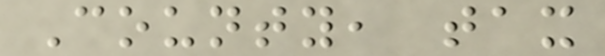County, tax
